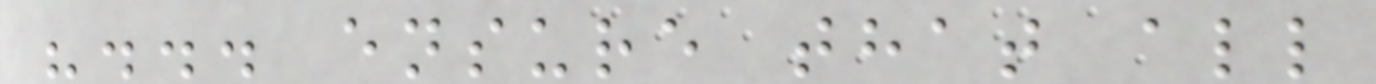"... ensure that all
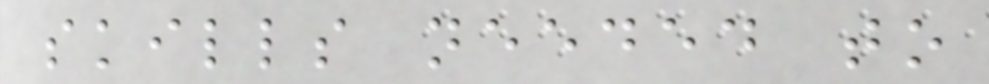skills needed to
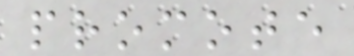promote
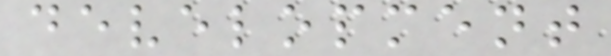development
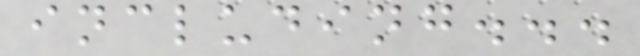including...
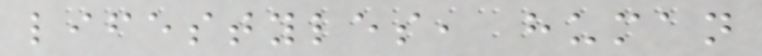lifestyles, human
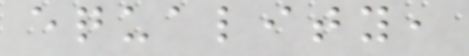equality,
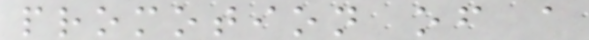promotion of a
